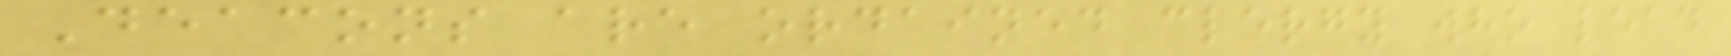Deacons are ordained clergy who lead
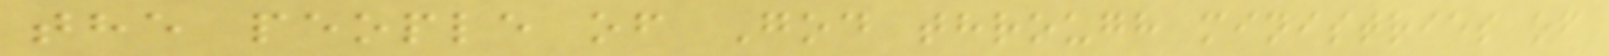the people of God through ministries of
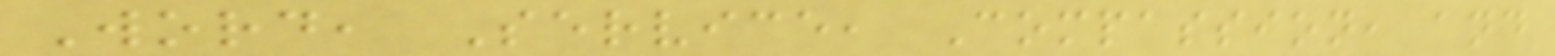Word, Service, Compassion, and
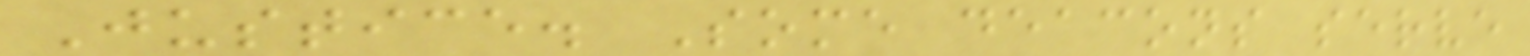Justice. Some deacons serve
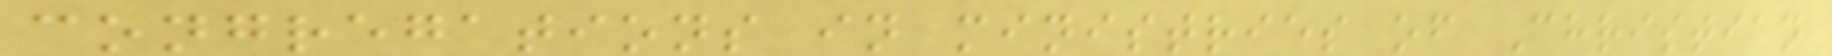congregations in ministries of Christian
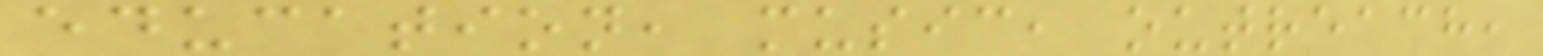education, music, outreach,
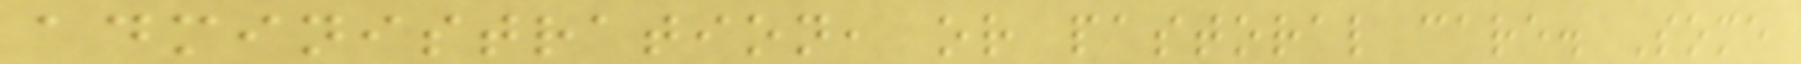administration, or pastoral care. Some
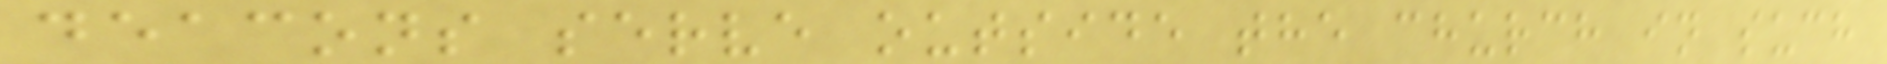deacons serve outside the church in such
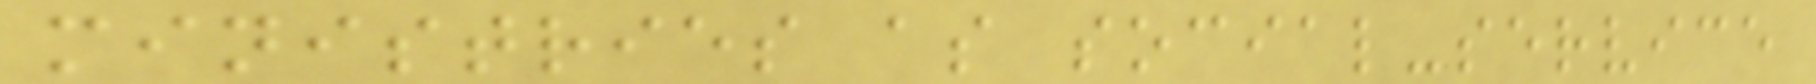ministries as social-service
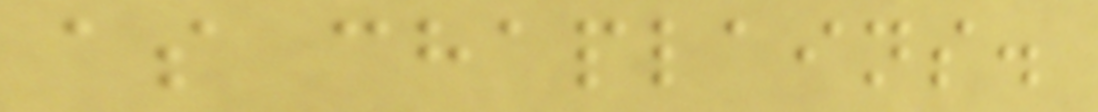as chaplains.
